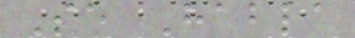Se Habla
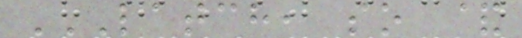LATCH, SO &
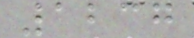1237
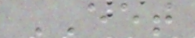EET
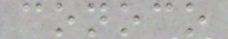conoco
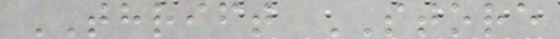THRIFT STORE
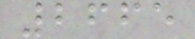2665
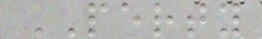PERTY
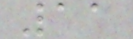11
